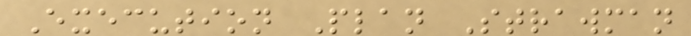Execution Plan Strawman
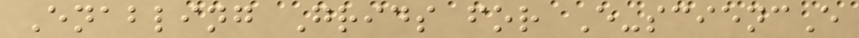Enabling Grids for E-sciencE
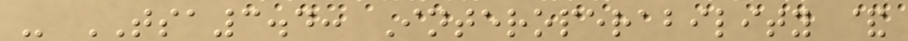- TSA3.4: Interoperability &
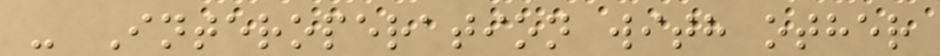- Interoperation with other
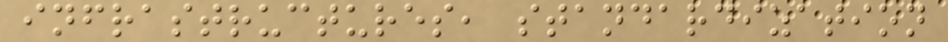infrastructures, standardization
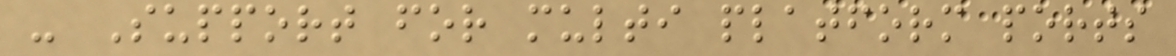- Support for multi platform ports
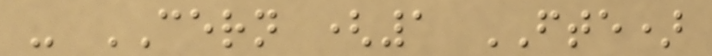- CERN (1 FTE)
